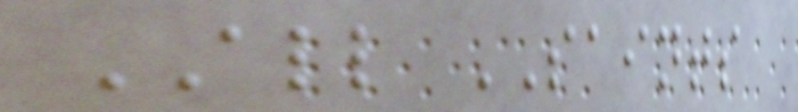ALL SAINTS
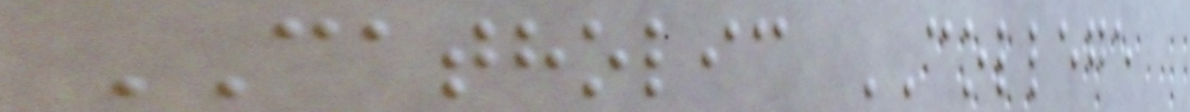CATHOLIC COLLEGE
